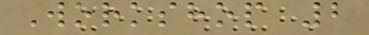Workshop 2
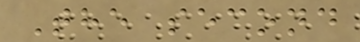The second
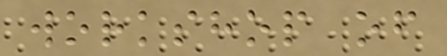workshop of
